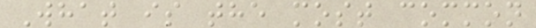What is the most common
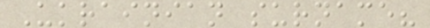Ukrainian surname?
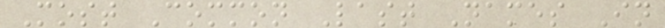Most Common Last Names In
